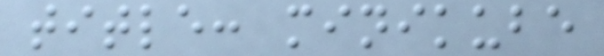title: minikube
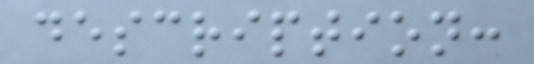description:
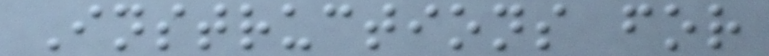Instructions for
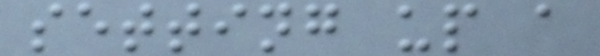setting up a
